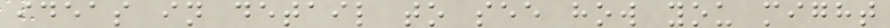ideas in detail to see how you might
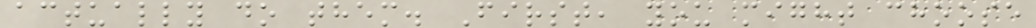actually do them. First, you might choose
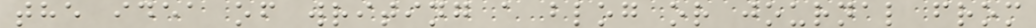the idea of writing a blog or journal from
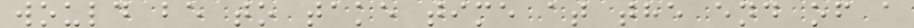would be to take time at the end of a
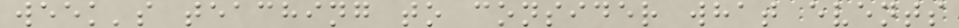week's teaching to consider what events
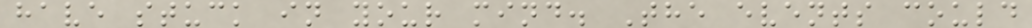have stuck in your mind. The events could
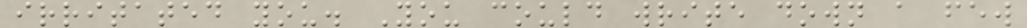irritated you. You could write down a few
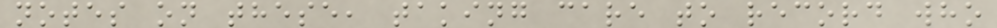notes on these, taking care to record who
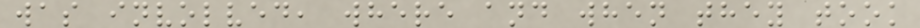was involved, where and when they took
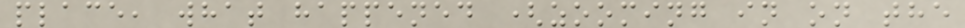place, what happened (zooming in on the
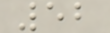52
